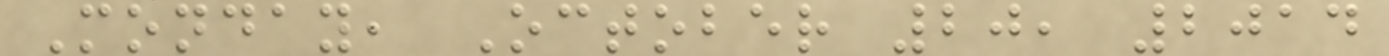Monday, October 20, 2014
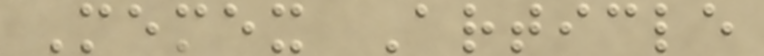Memex Article
